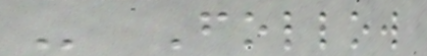- Follow
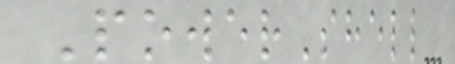PowerShell
